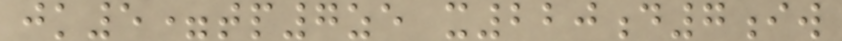jk5=tp7ze x220d7iw
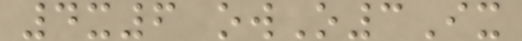4x6 owO3Ix
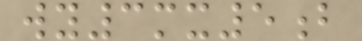wy3mx5b
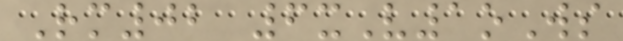Rm02 6xV1oWs
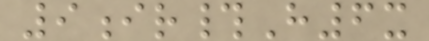9ir#H6x
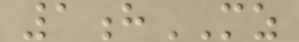1hMZ
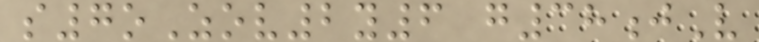s7oZov2y6 g38jV
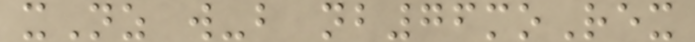xNz w-b nb76moRex
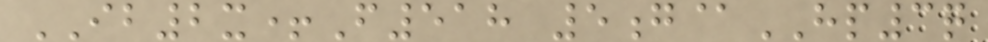IB2x+F518 5g@HP3q
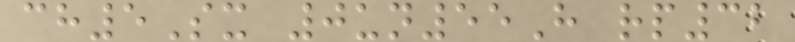ch5Sx 0un55H rp32
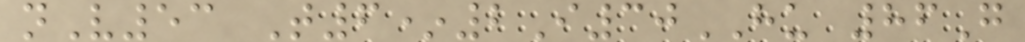nV53 T6*2I30HU 86G
